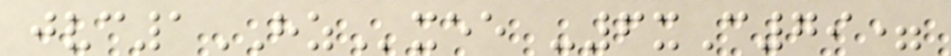jvc1HZxee -6xC79=
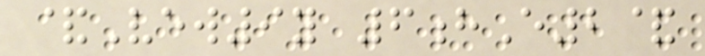&Vew9y 6hE2&
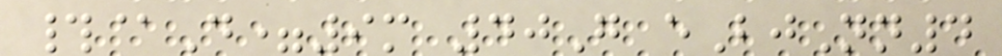#@D=9m 40G eBjNn4
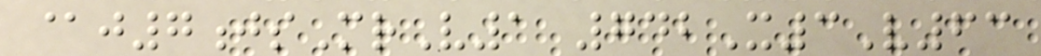@j7jsMrV1 742X3V63
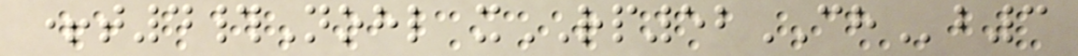+t4#Nohl xRP52CHb3
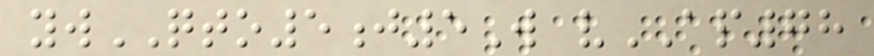ywQTO5j5W vAP78
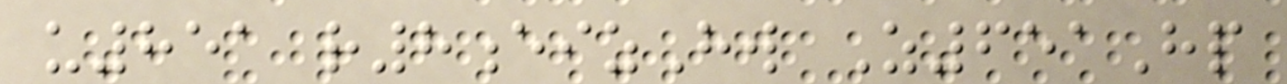u851 r8eizHw Z651Hp
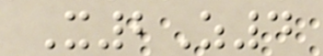X2Z4
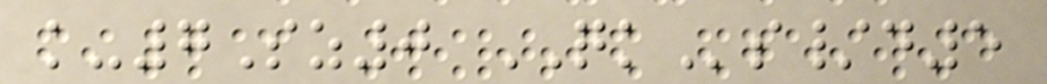k-7Sz0 QKs/d5
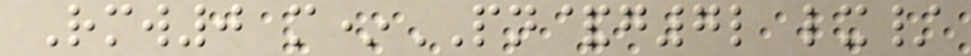Rmw0 m*PN&g7l lx/
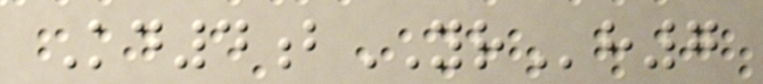Kd4bYRh7
